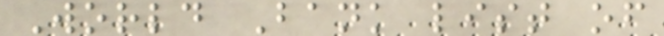World Bank list of
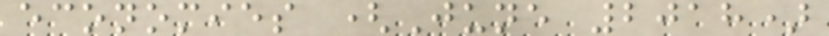economies (June 2018)
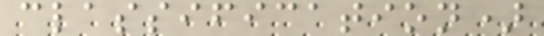classification)
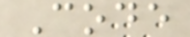Code
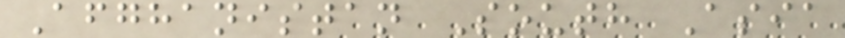Afghanistan South Asia
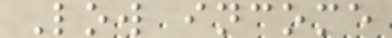Low income
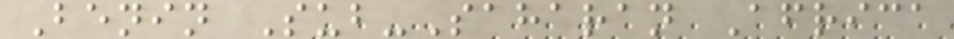Benin Sub-Saharan Africa
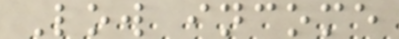Low income
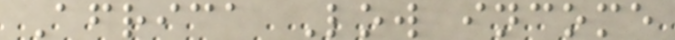Africa Low income
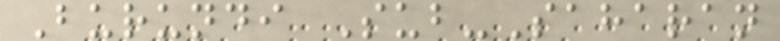Burundi Sub-Saharan
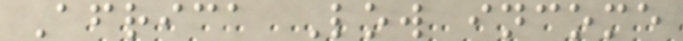Africa Low income
